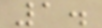1.
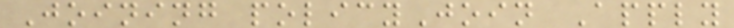Joining policyJoin Apply
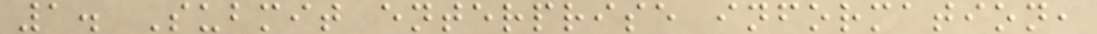1. Submit enterprise information,
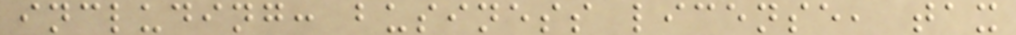including: business license, tax
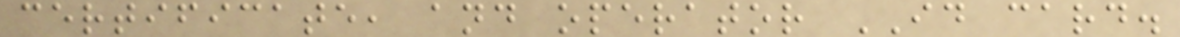certificate, and operator ID card.
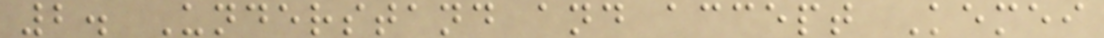2. Understand and accept Kemei
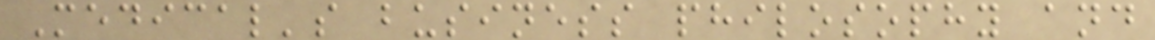Medical's business philosophy and
